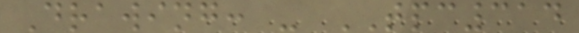Drawing: - TPC314
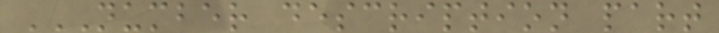NUMBER DESCRIPTION PART
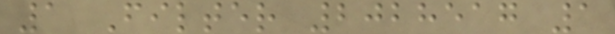1 Filter 2028517 1
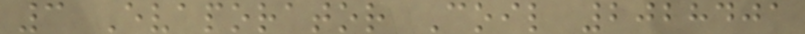3 Evaporator Coil 2028401
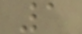1
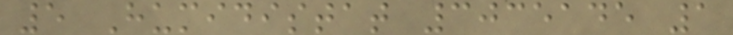5 Humidistat 3035145 1
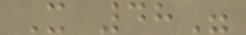X 48"
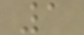1
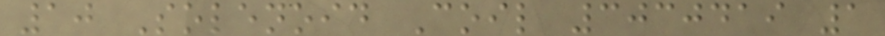10 Solenoid Coil 3030419 1
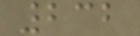232
